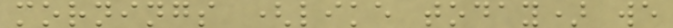mornings (like today) we
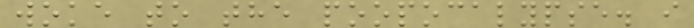woke to the poopocalypse. i
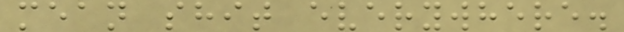mean shit everywhere.
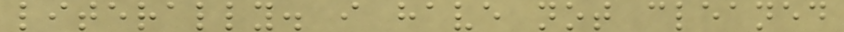literally. i have not cleaned
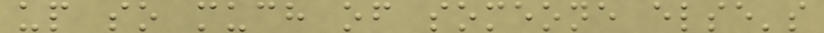up so much of someone else's
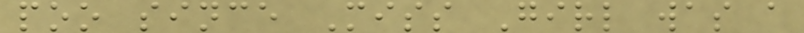poo since Miss Girl was a
